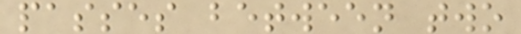passes between two
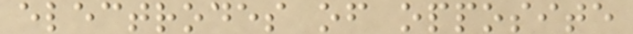electrodes of opposite
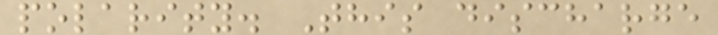polarity. This discharge
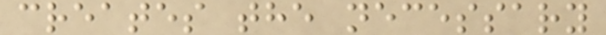creates the necessary
